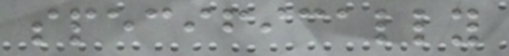specifically
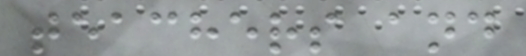teachers and
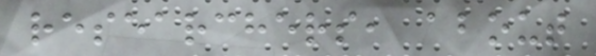researchers, about
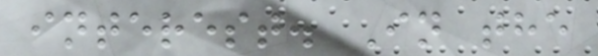interest. In the
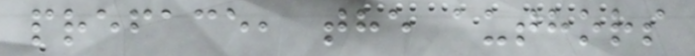preface, the authors
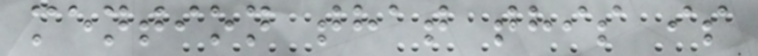mention that this is
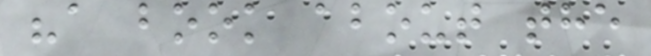"a book about the
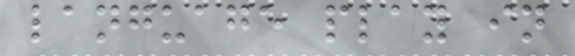language play in
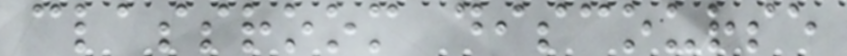classroom discourse
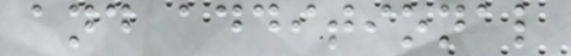and additional
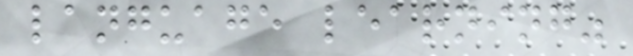language learning"
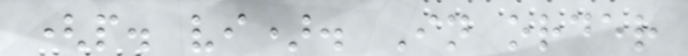(p. vi). In order
